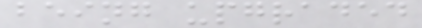being upgraded
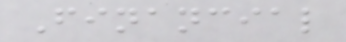Financial
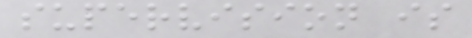supervision is
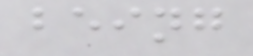being
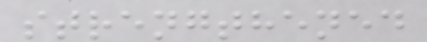strengthened
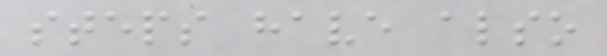steps have also
